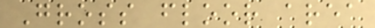Gross floor area
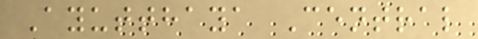Ayutthaya Central
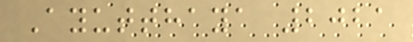Ayutthaya 2021
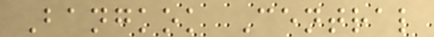Bangkok Central
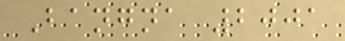Bangna 2001
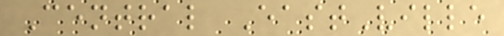Central EastVille
